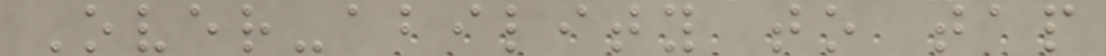Over-ability to tap
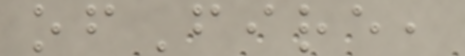ofFire,
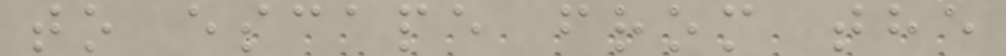to escape from the
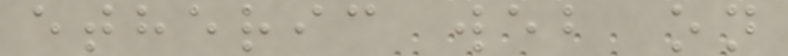etheric web on
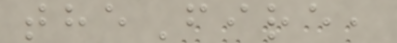theFire,
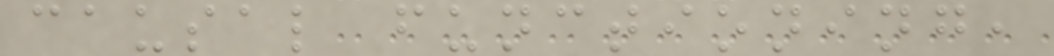causal functioning,
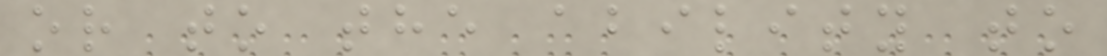or to the ability to
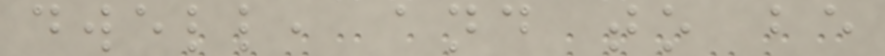dwell, and to be
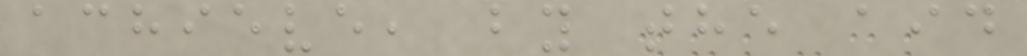achieve, by the aid
